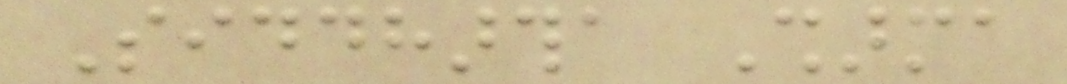Siddhartha Sharma
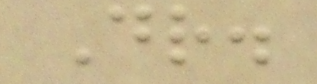Dr.
